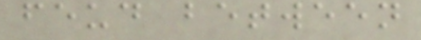feud between
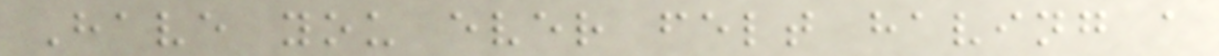Have you ever felt having a
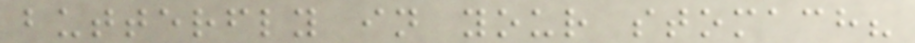butterfly in your stomach?
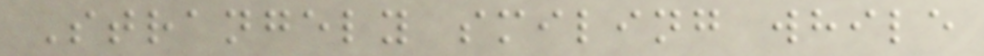Strangely smiling while
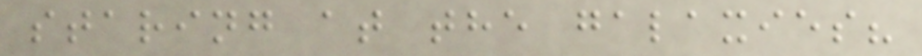staring at the galaxies?
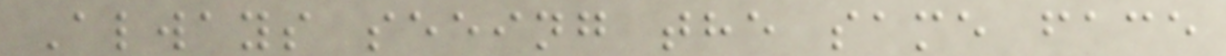Always seeing the same face
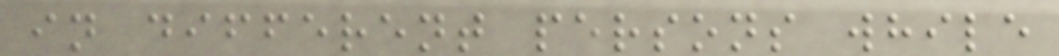in different persons while
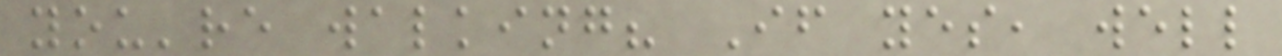you're walking? If yes, well
